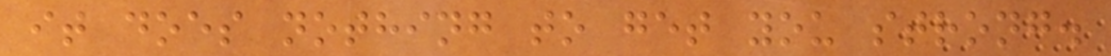it does nothing to get you strong.
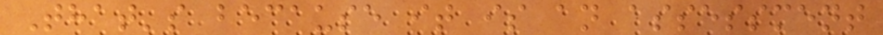That's because it is an assessment
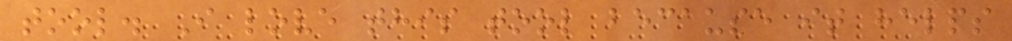tool. I love this tool because it helps
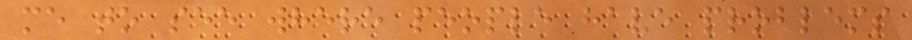me to see where people have problems
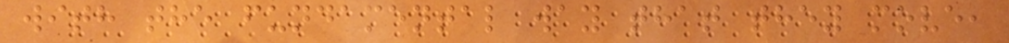with the fundamental way that they move,
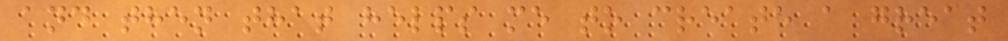and then that helps me to create a great
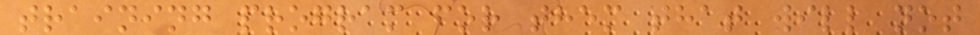training program for them that will not
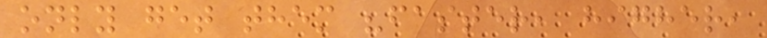only get them "faster, higher,
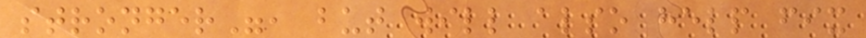stronger", but will also help fix
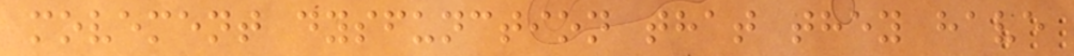movement dysfunction that they have
